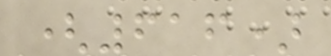(616)
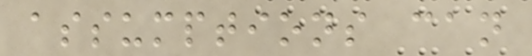assumptions can
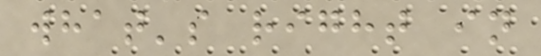what's right in
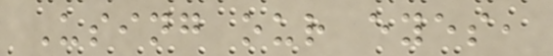Using our eyes,
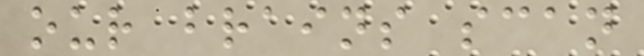our brains scan
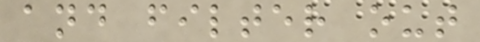and filter out
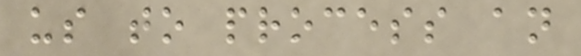us to process an
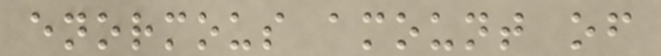enormous amount of
